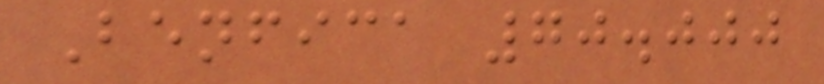Benfica 70.000
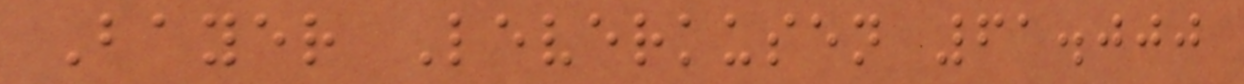Bayer Leverkusen 61.000
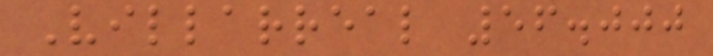Villarreal 56.000
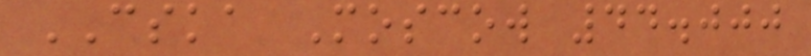CSKA Moscow 44.000
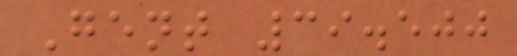Gent 39.500
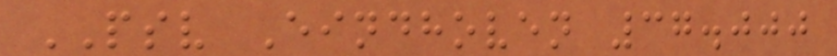PSV Eindhoven 37.000
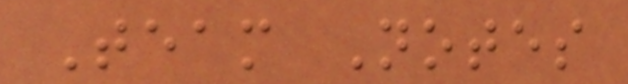Team Notes
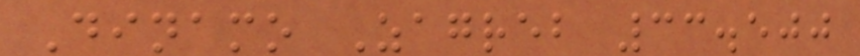Dinamo Zagreb 33.500
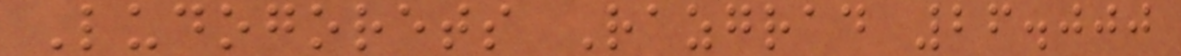Ludogorets Razgrad 26.000
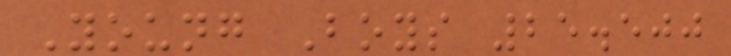Young Boys 25.500
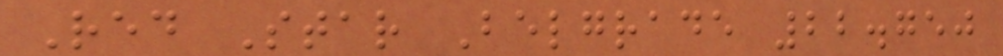Red Star Belgrade 22.750
